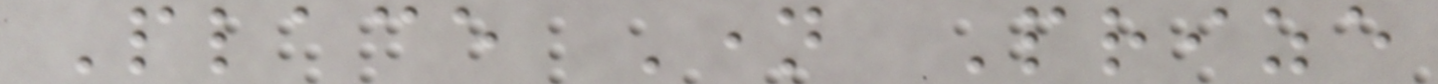Place Name Prize
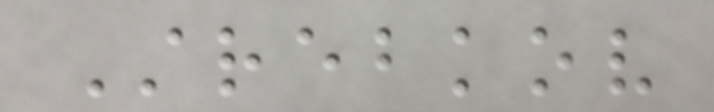Strebkov
